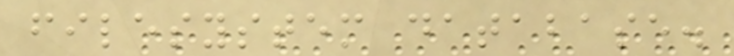filesystem database.
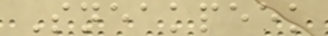Sneakpeek
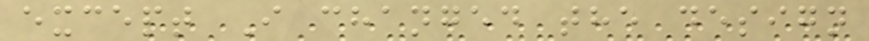except I changed the design
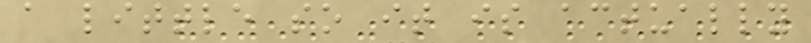a little so it is actually
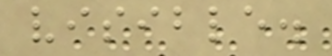visible.
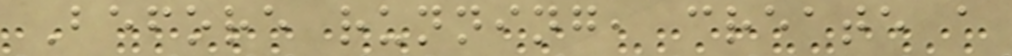Before running, create a
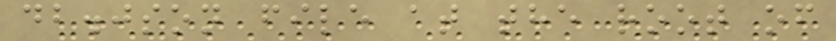db.json file at the root of
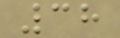38
